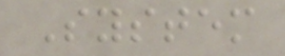System
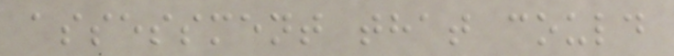assessment that could
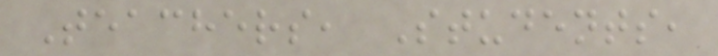Teachers, Students,
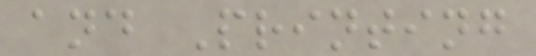and Printing
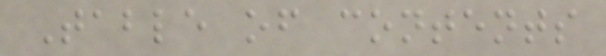Table of contents
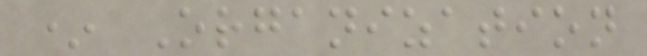* Organization
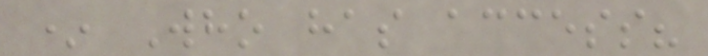* Who has access?
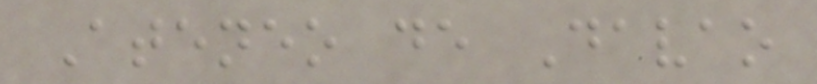Ateneo de Davao
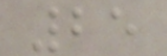25
